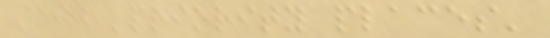100 'priority places'
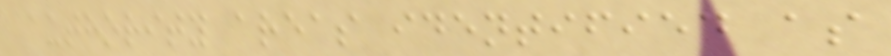authority areas identified as
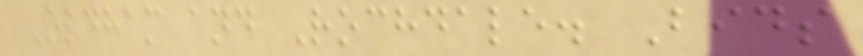Oldham and Rochdale. Bids
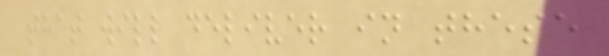that will deliver in these
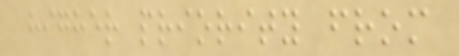higher priority from
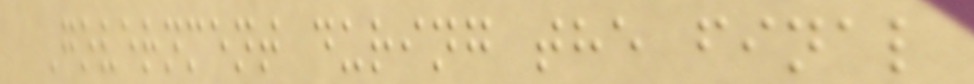Government during the final
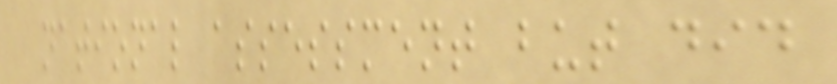national assessment but did
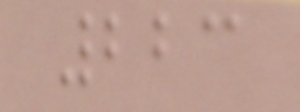223
